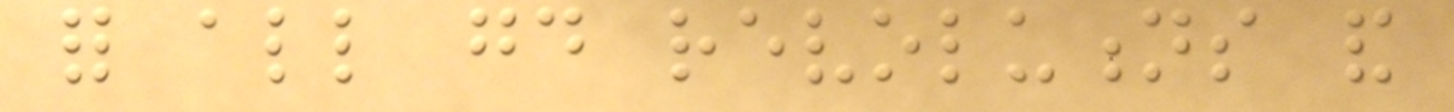for all good revolutions and
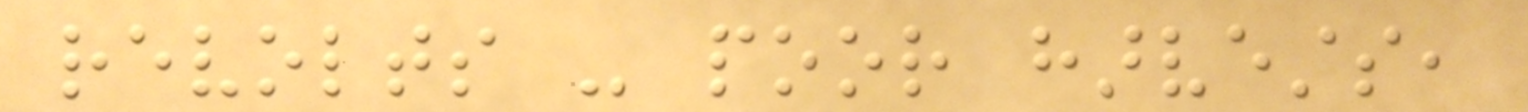revolts - poor harvests,
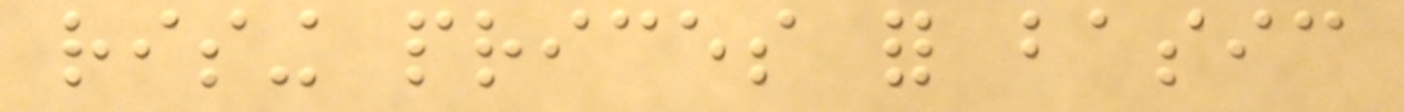rising prices for basic
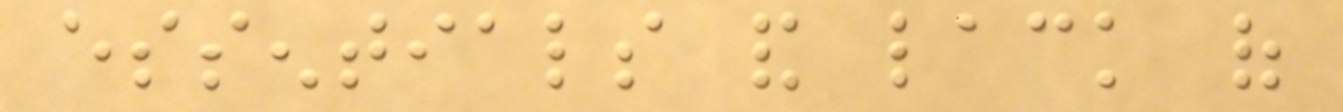essentials and lack of
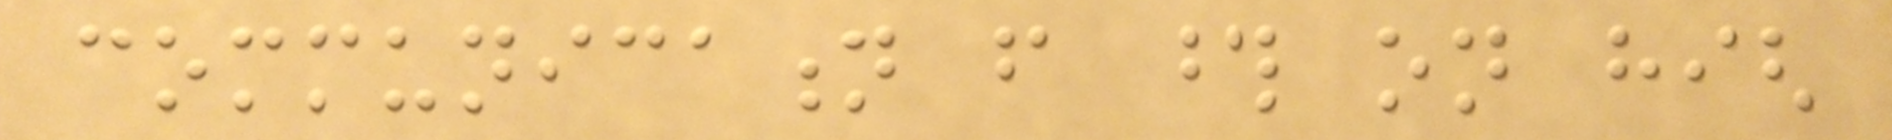communication from those on high
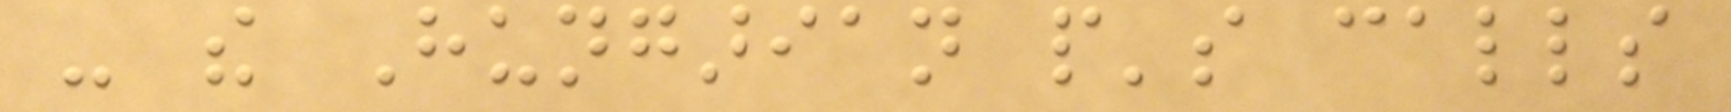- the Hungarian people's calls
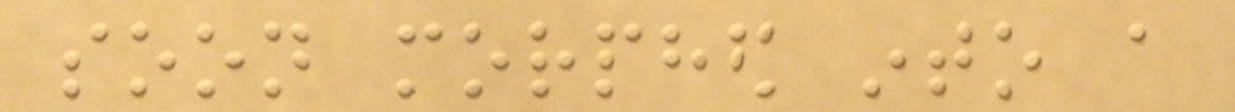soon morphed into a
